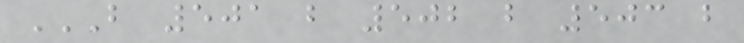B 501 B 502 B 503 B
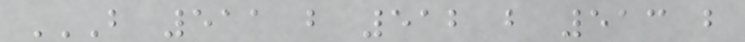B 511 B 512 B 513 B
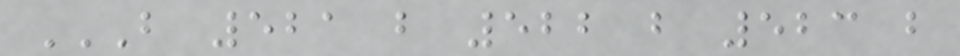B 521 B 522 B 523 B
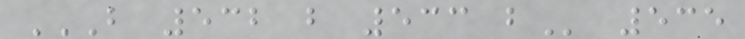B 532 B 533 B 535
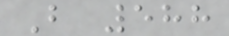B 588
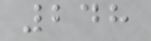248
